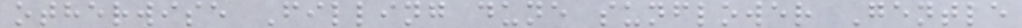otherwise Filling dune sunflower Gentle
